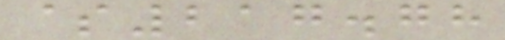$217.78
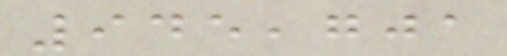945,701
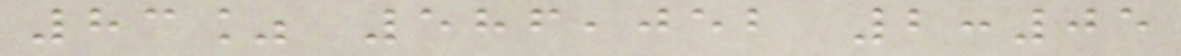83% 586,052 2:05
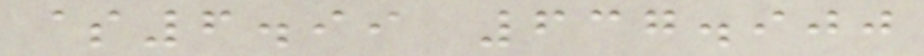$6.99 637.900
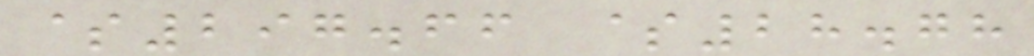$297.66 $28.78
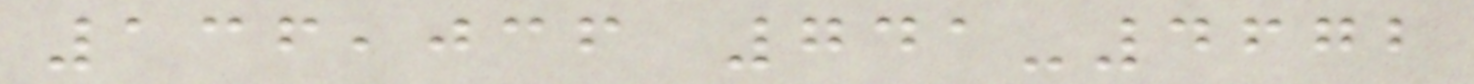136,036 741-4672
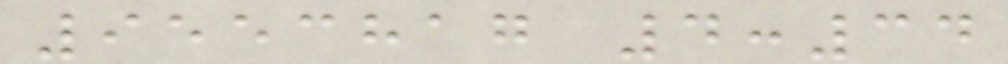9553817 4:34
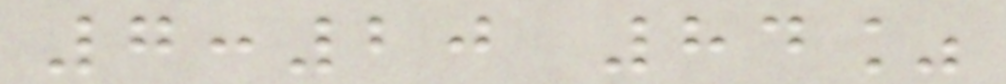7:20 84%
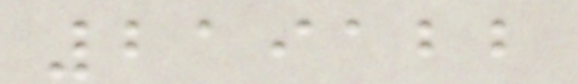219122
